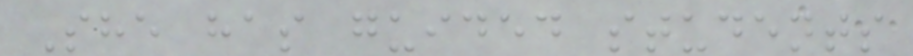She has guided students
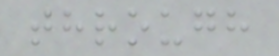through
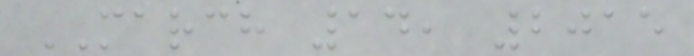MARCH 14, 2015
